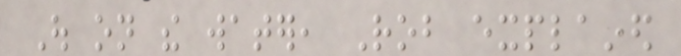Out on the water, Rob explained
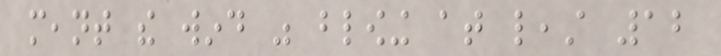meant the wind was blowing at least 12
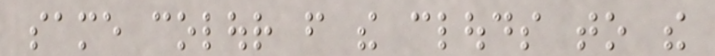same colour from the clouds to the
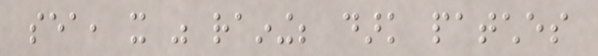sea, it was raining; dark patches
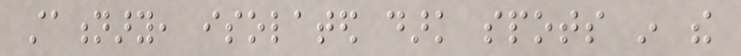stationary, isolated dark spots in the
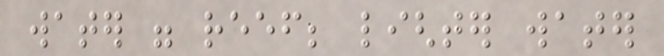water were reef; lighter water
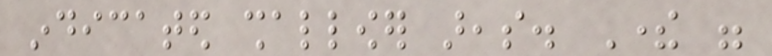indicated shallower areas. There were
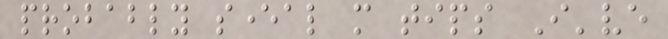probably several more tips I've
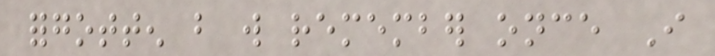forgotten but will remember once I
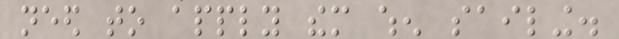need to apply them when sailing.
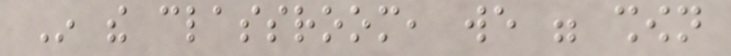In the classroom, we were shown
